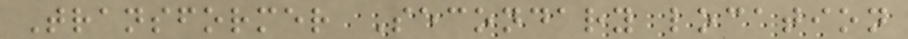Transformer Secondary location
